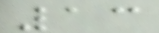13
